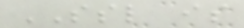SSL is
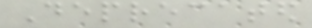Deprecated
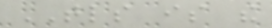TLS is the
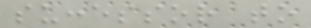successor to
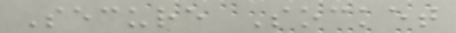Secure Socket
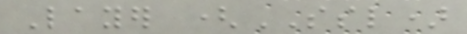Layer (SSL)
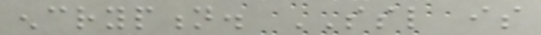encryption. SSL is
